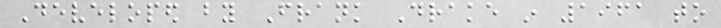Developed by Frank Drake in 1961 to
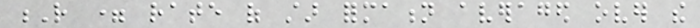R = rate of star formation averaged over the
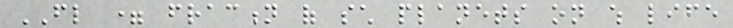FL = fraction of such planets on which life
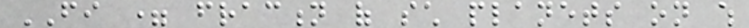FI = fraction of such planets on which
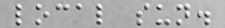local sun.
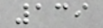139
